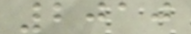2010
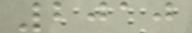2010
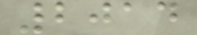2014
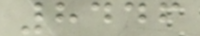8446
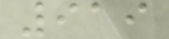919
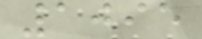1095
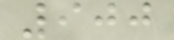900
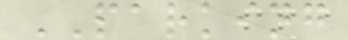PARKING
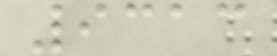9313
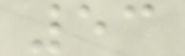53
